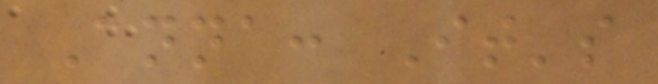Anna: It's
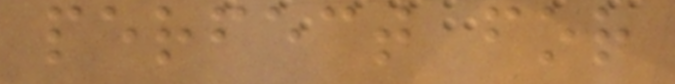perfect for
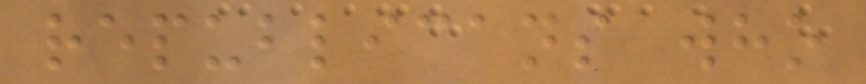republicans who
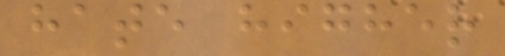hate higher
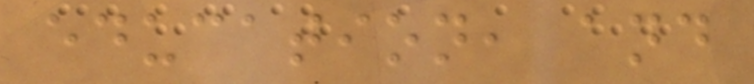education, and
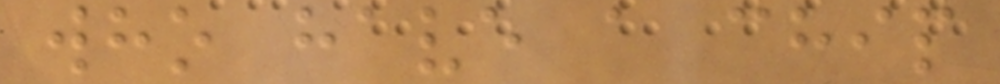who have a chip
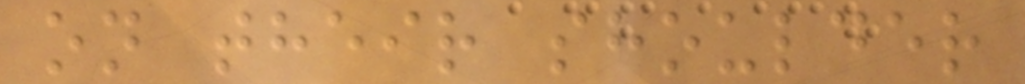on their shoulder
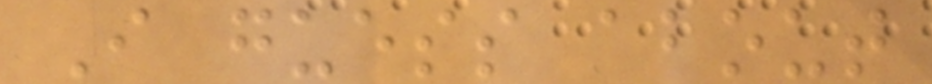I guess about
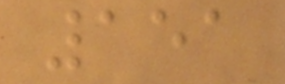151
